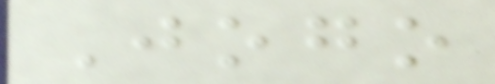Jogo
